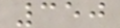350
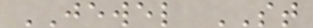JEWEL ST
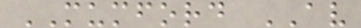MUMFORD AV
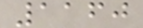1160
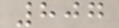807
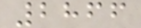2866
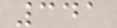341
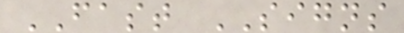FAST SIGNS
